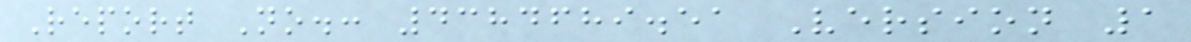Report No.: 4384689.51 Version 1
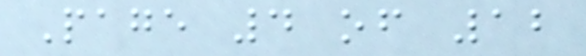Page 4 of 12
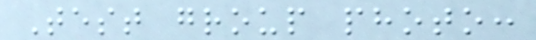Test group photo:
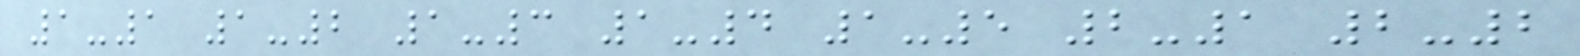1-1 1-2 1-3 1-4 1-5 2-1 2-2
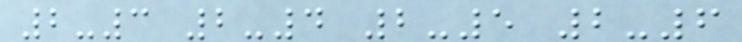2-3 2-4 2-5 2-6
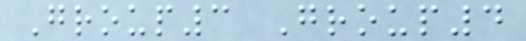Group3 Group4
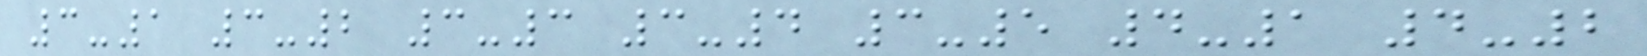3-1 3-2 3-3 3-4 3-5 4-1 4-2
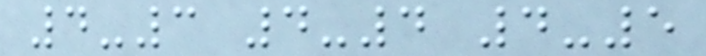4-3 4-4 4-5
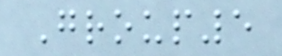Group5
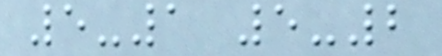5-1 5-2
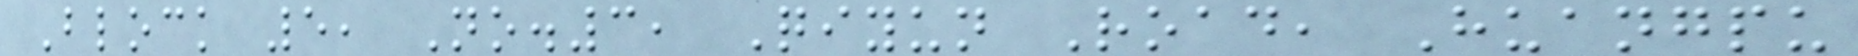Block 5, No.3, Qiyun Road, Huangpu
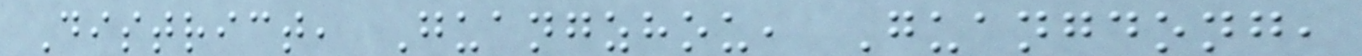District, Guangzhou, Guangdong,
